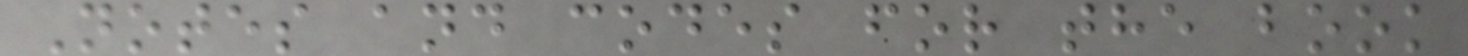Notes and codes for the book
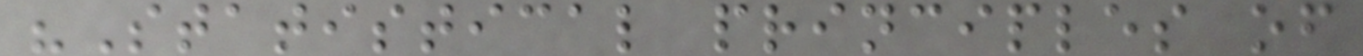"Statistical principles of
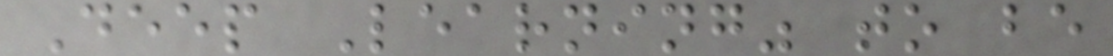Deep Learning" to be
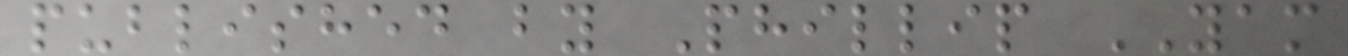published by Phillip YAM
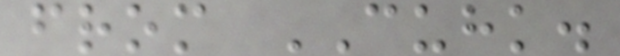from CUHK.
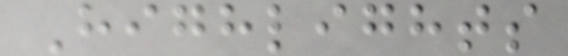Highlights
